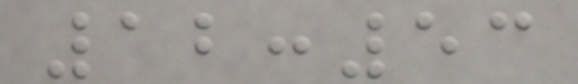12:53
